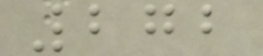272
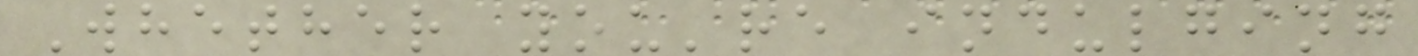Whether you're indulging
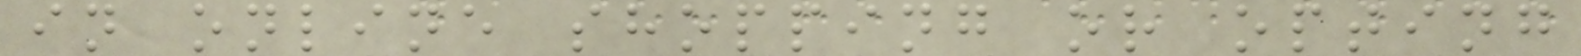in online shopping or opting
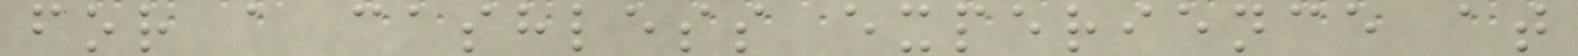for a cashless experience at
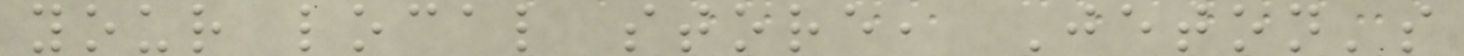your local store, Jeton's
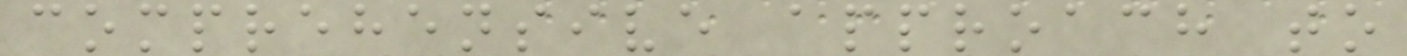comprehensive approach to
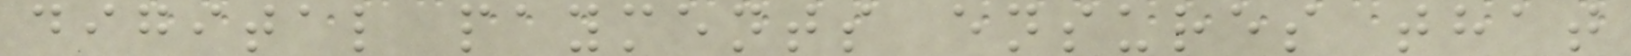digital payments ensures that
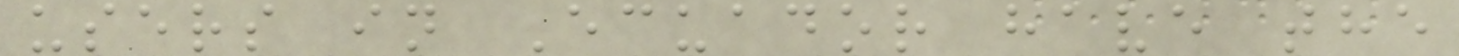users in Ecuador have the
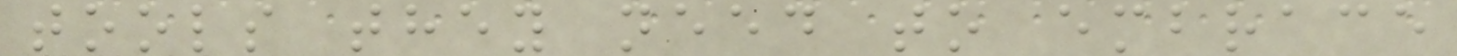tools they need to embrace
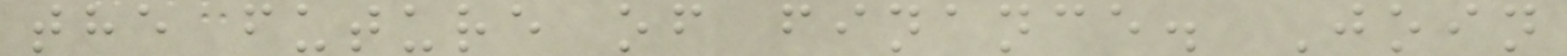the future of finance. Join
